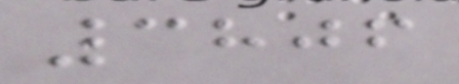3806
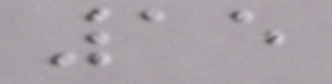15
